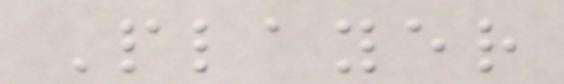Player
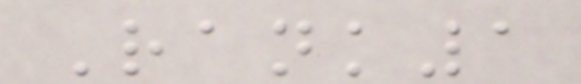Rank1
